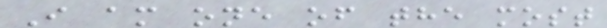I am one of the most
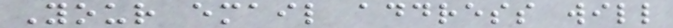Your email address will
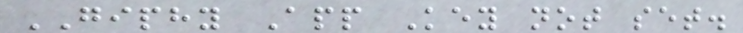GIPHY App Key not set.
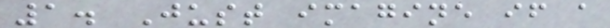1. Just imagine if a
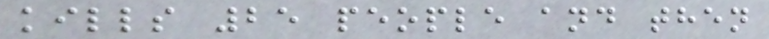kills 25 people and then
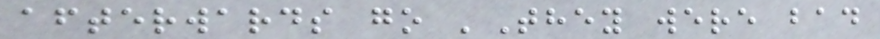afterwards go 'They were bad
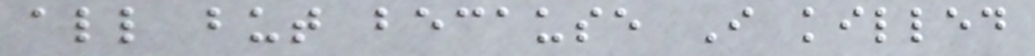all but because I killed
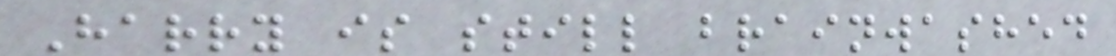Harry is still brainwashed
